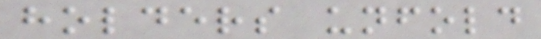holders unfold
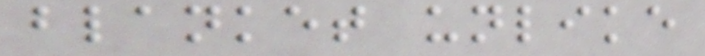blanket unlike
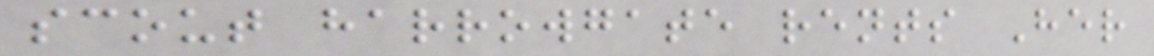scout harrowgate rents Her
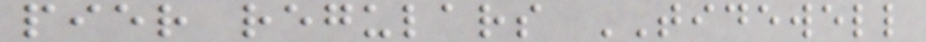pier regulars TIDEWELL
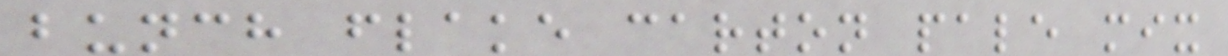bunch flake carton pale mix
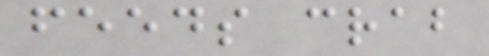feeds crab
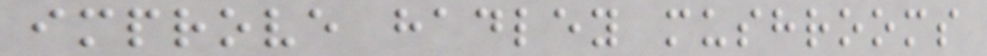improve hadley mushrooms
